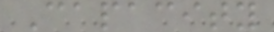Capacity
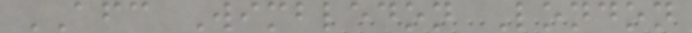AFC Wimbledon London
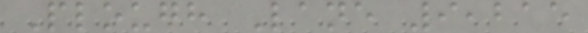Plough Lane 9,215
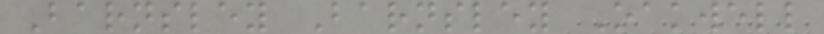Barnsley Barnsley Oakwell
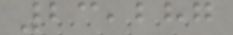23,287
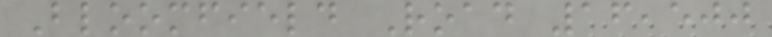Bloomfield Road 16,500
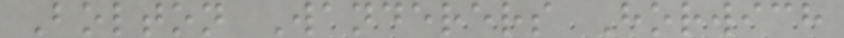Bolton Wanderers Horwich
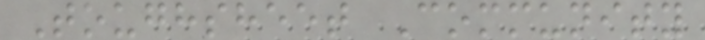Toughsheet Community
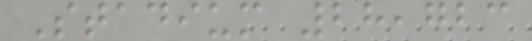Stadium 28,723
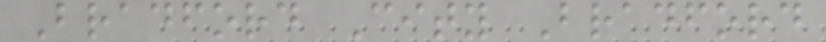Bradford City Bradford
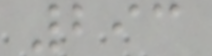293
